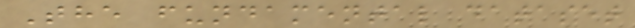The fundamental dataset
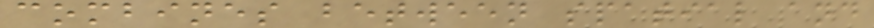combines between spatial and
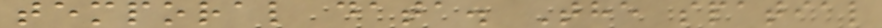temporal data. The spatial
